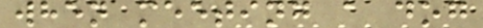when meeting a dog
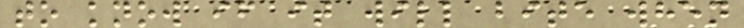to know if it will bite when
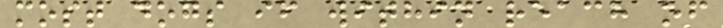most dogs if within reach of
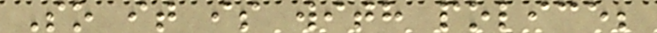So it is with police;
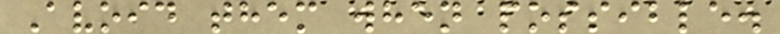Avoid them when possible.
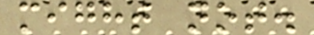might not.
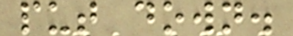put down.
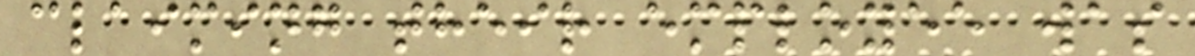claiming their employee was
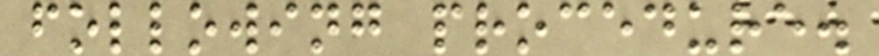following procedure.
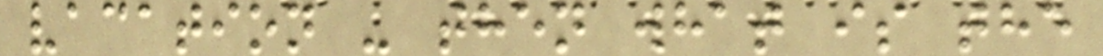vacation - then what is the
